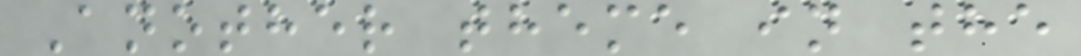Another theme in the
